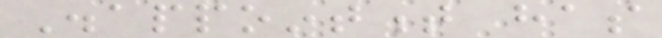Disappointment has
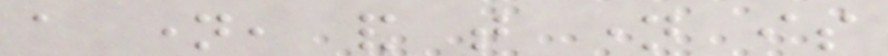a name, and that name is
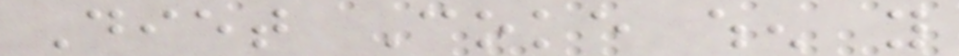Diet Coke when you
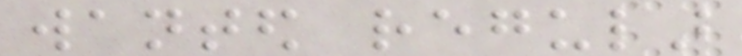wanted regular
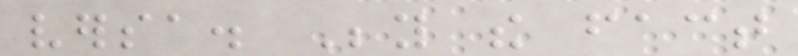versa. Beyond the fact
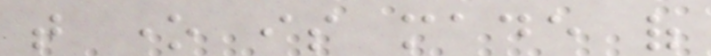that one is made of
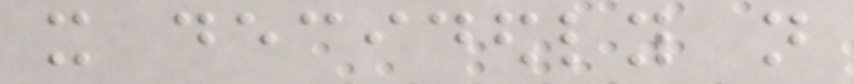it decidedly not
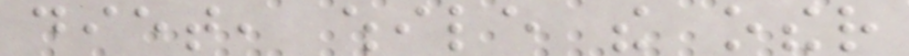diet, while the other
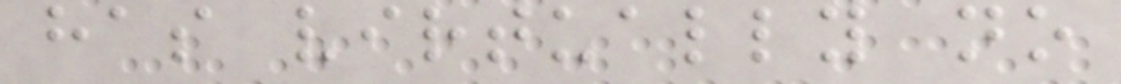has virtually no
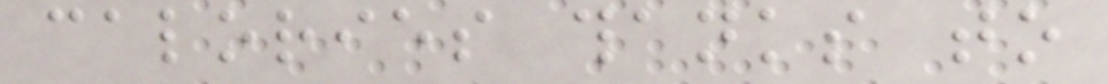calories thanks to
